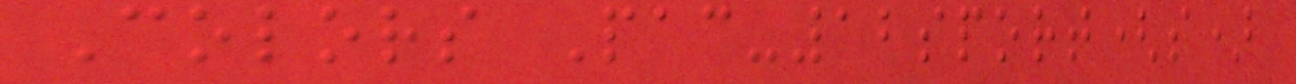Colors Pac-12sport(s)
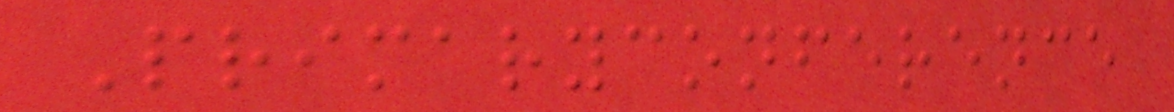Primaryconference
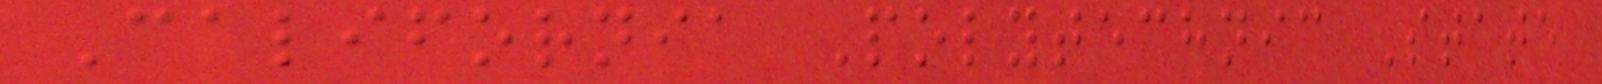California Polytechnic State
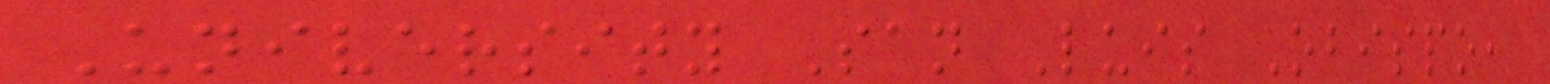University San Luis Obispo,
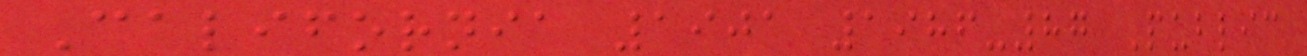California 1901 1986-87 Public
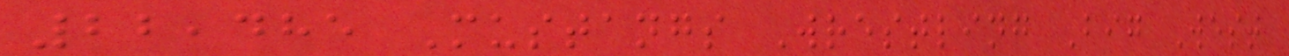22,485 Mustangs Wrestling Big West
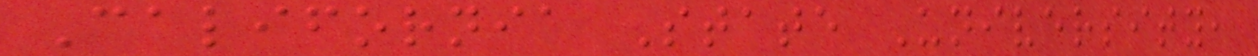California State University,
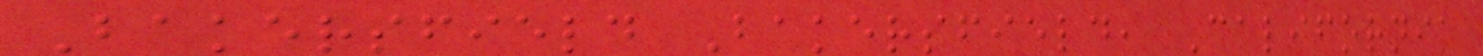Bakersfield Bakersfield, California
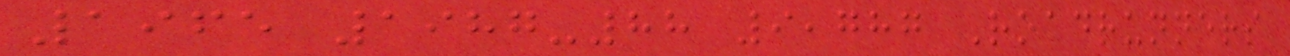1965 1987-88 9,787 Roadrunners
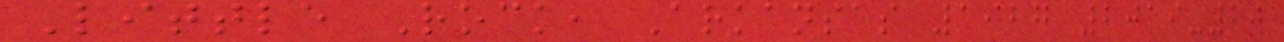Little Rock, Arkansas 1927 2019-20
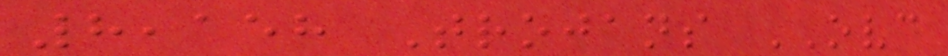8,158 Trojans OVC
